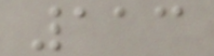113
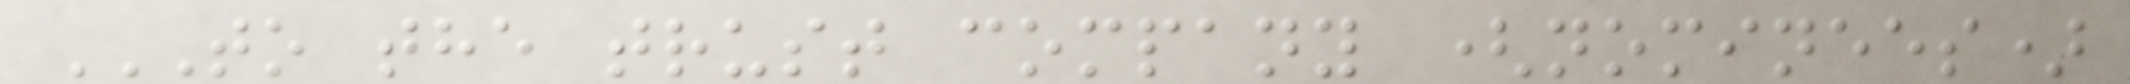TO THE TRUST COMPANY (NOMINEES)
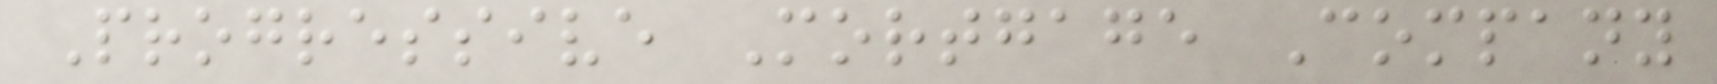Progressive Mortgage Company
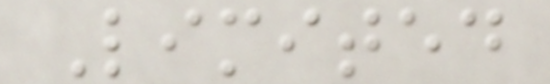Limited
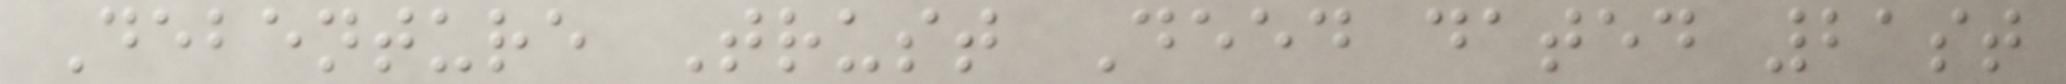Debenture Trust Deed dated 21st
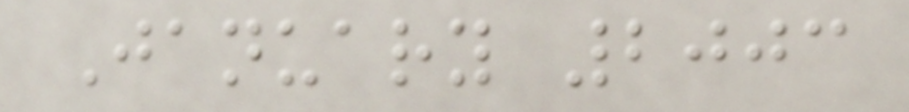January 2003
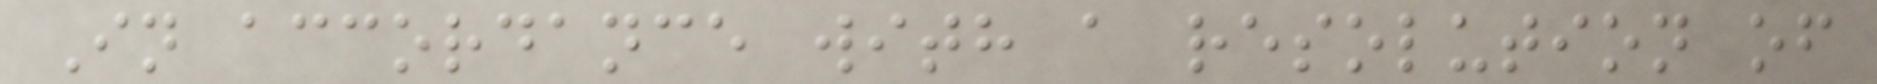In accordance with a resolution of
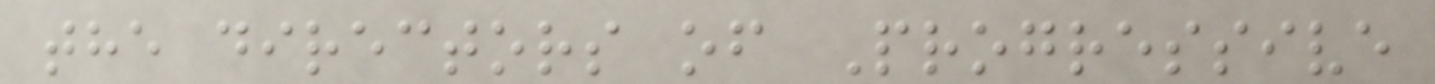the directors of Progressive
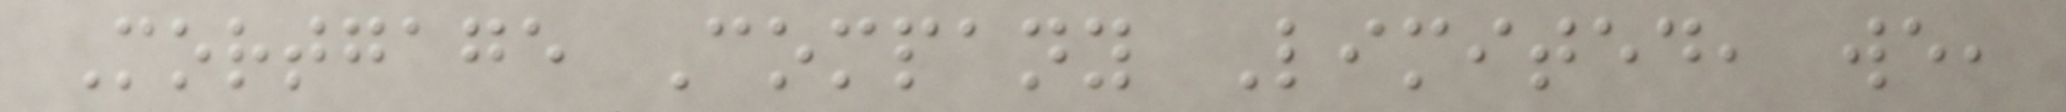Mortgage Company Limited, we,
